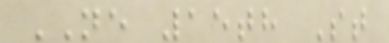NE 15th St
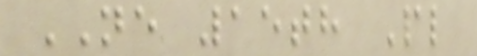NE 15th Pl
